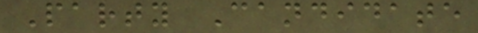Party Candidate
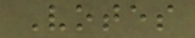Votes
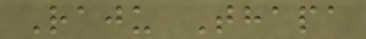Raju Thapa
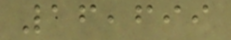16,699
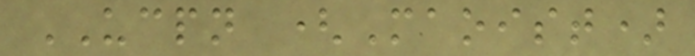UCPN (Maoist)
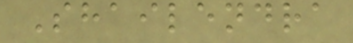Shailendra
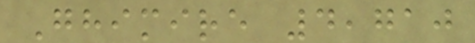Ghimire 4,710
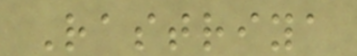Rastriya
